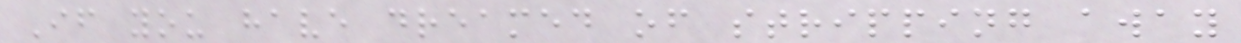If you have dreamed of stripping away
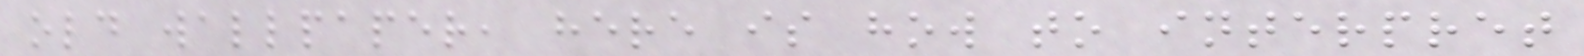old wallpaper, here is how to interpret
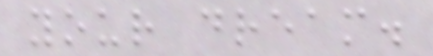your dream.
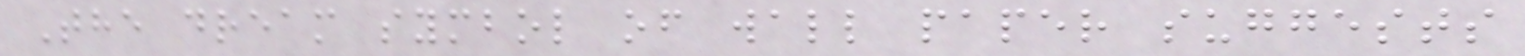The dream symbol of wall paper suggests
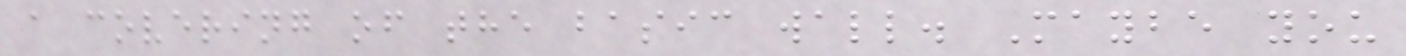a covering of the basic wall. Maybe you
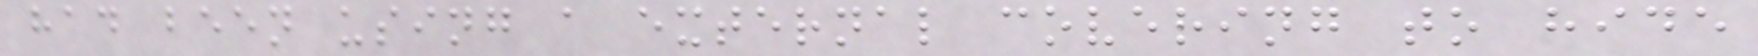had been using a external covering to hide
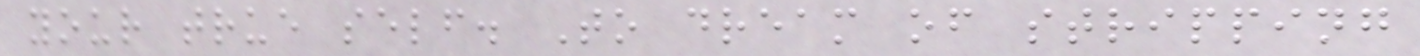your true self. To dream of stripping
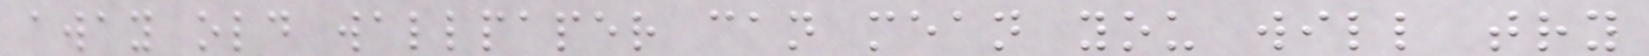away old wallpaper can mean you will try
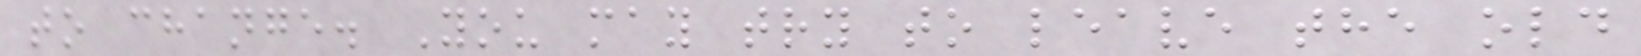to change. You may try to leave the old
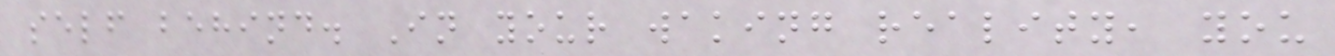self behind. In your waking reality, you
